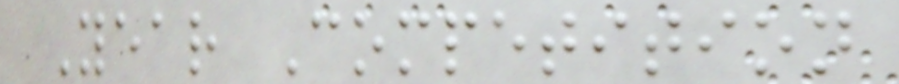Year Competition
